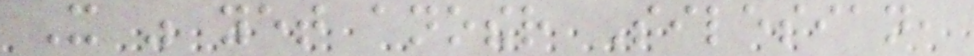It was yet another Silesian,
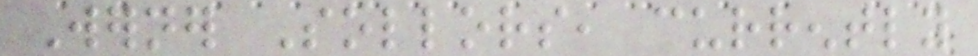Werner Sollors, currently
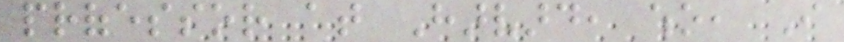professor at Harvard, who, I
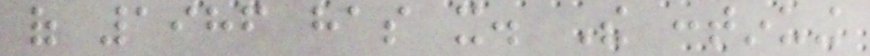of 1986 has it. The continuing
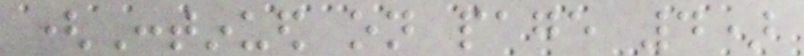(Continued on page 4)
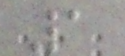1
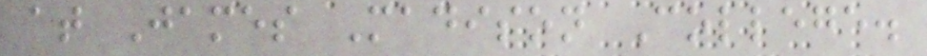at James Madison College.
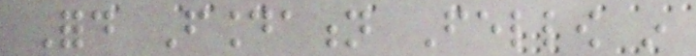Ford Foundation Fellow in
